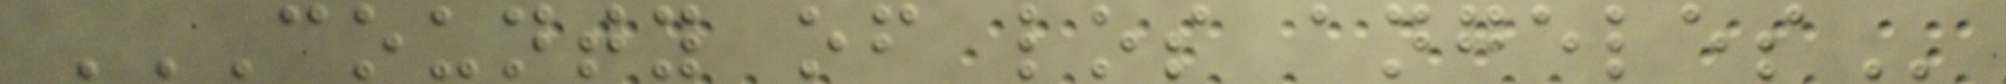COUNTY OF LOS ANGELES
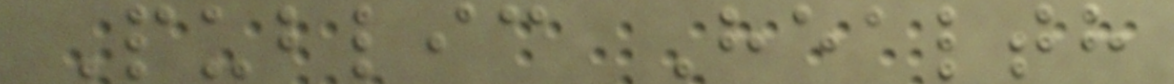Public Health
